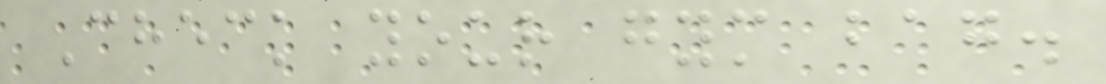Check your gym bag.
